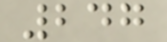247
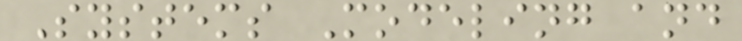Systems Modeling and
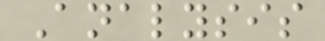Analysis
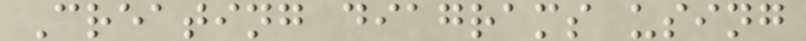Creating diagrams using
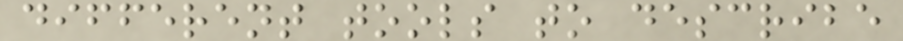different tools to describe
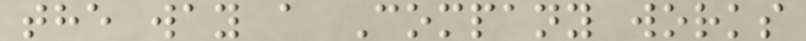the way a Company works
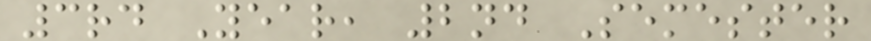3rd Year, 2nd Semester
